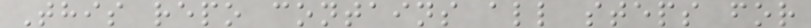This repo contains all steps for
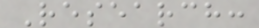Research:
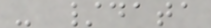- /data
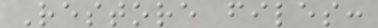Restore files:
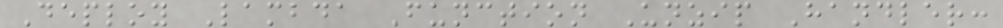Deploy Lambda Function Unzip Handler:
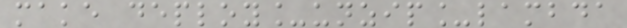make deploy_unzip_lambda
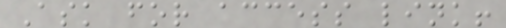Ask for access link!
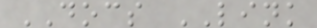DOCS LINK
